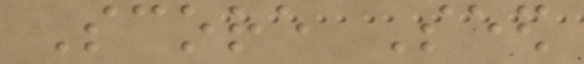Score Seed
